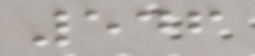546
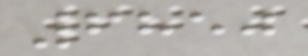6850
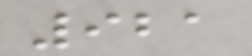921
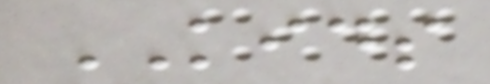KIDS
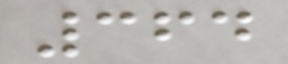364
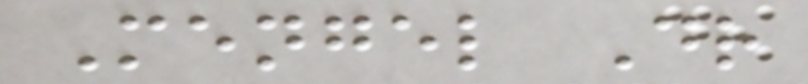Mengel Dr
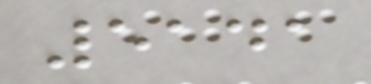5141
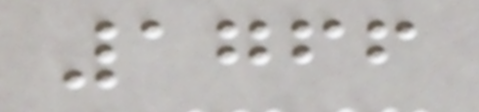1766
